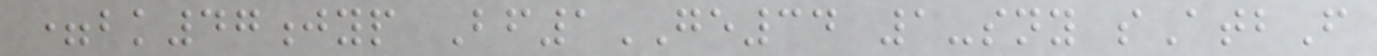=bk47jyp Bf1GE34 1-sny sAtbF
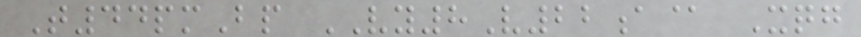T44pmBp VY8V22a@ Xqg
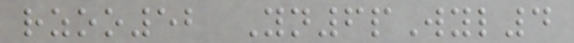rzoo52 Yn6pWyl4
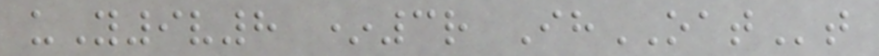uY9v8 *3r IhOATt
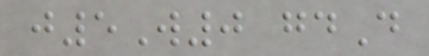j5W0 gdD
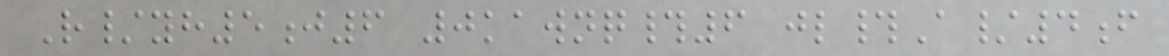R/yh5j6 0kawnq#6 jl#A/4f
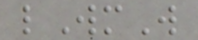lWmW
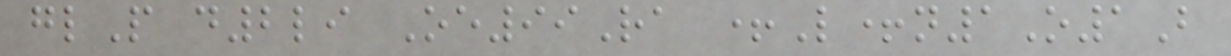glP d2li Oe99Ra +L+n1O1B
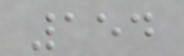154
